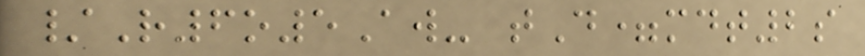/R6o5Aw- tD=mdt2s
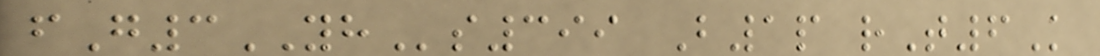fG3YHs399 B1p rT6K
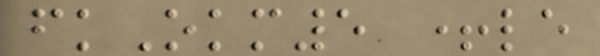fkOkm5 +le
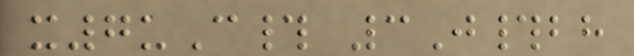x7uC# 3J#bh
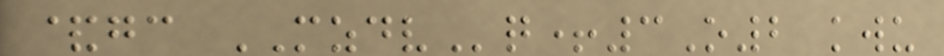&gc MZDVq+3O2 kwu
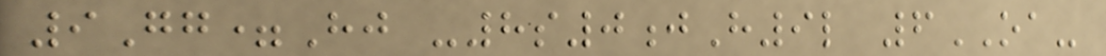9Gg=Hj -8s0jH9l 6OA-
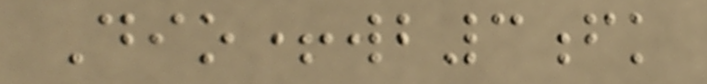Dio+wb3fk
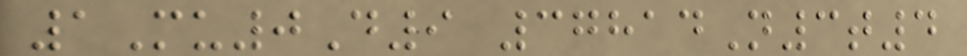1Mu0D9 37814N3t4
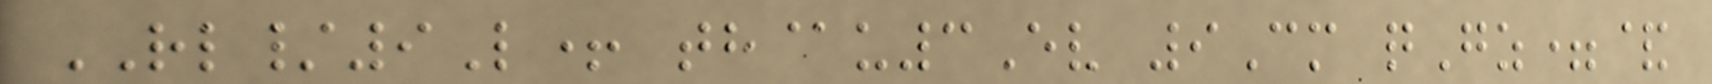RL/9L+ th@u3Ev 9Cm qGz=&
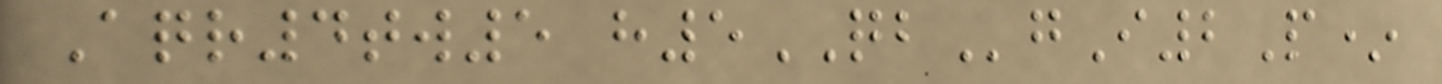Aqr4tw5 h5QBgI2P*
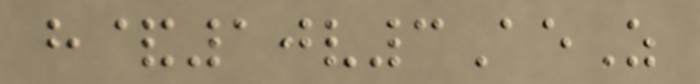h&10v3AeZ
